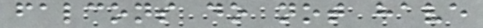falcons do not have
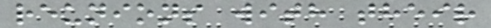reunions with their
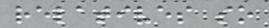relatives so
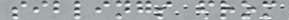siblings from
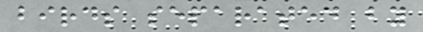birds separated by
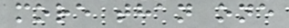more than one
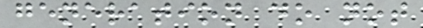generation do not
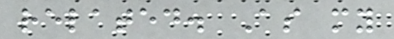related. As my
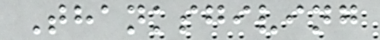Thanksgiving
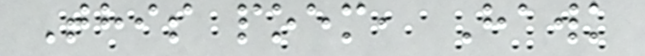This poem, Hawk
